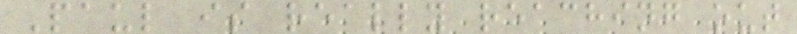Paul is really reaching out
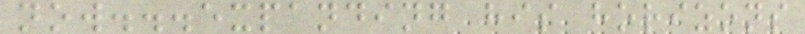now...expanding his horizons
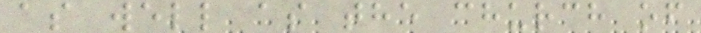as well as the church of
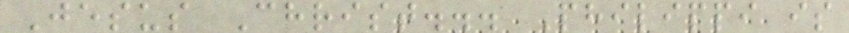Jesus Christ... Philippi is
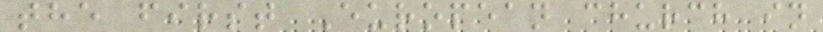the first European church in
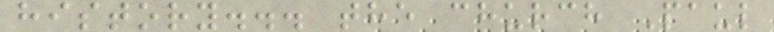history... the church Paul
